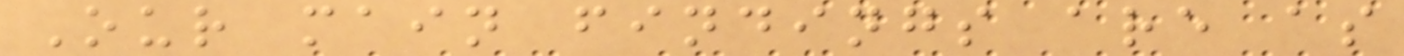Our main findings are as
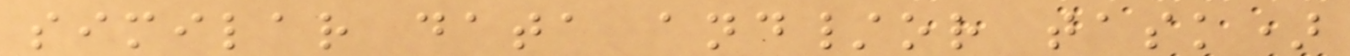similar data and/or task)
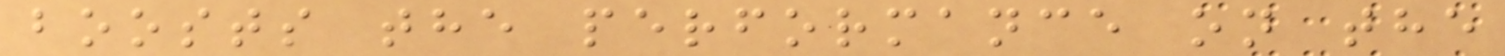boosts the performance on the
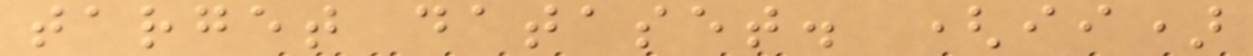target dataset. (ii)
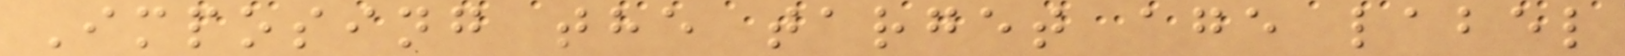Imposing the target age label
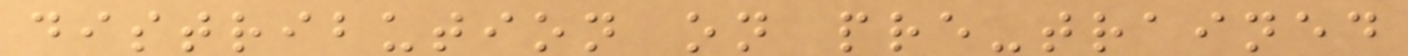distribution on pre-trained
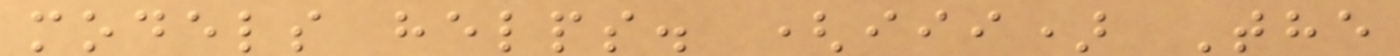models helps. (iii) The
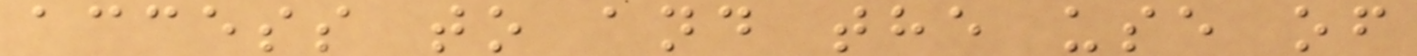access to and the use of
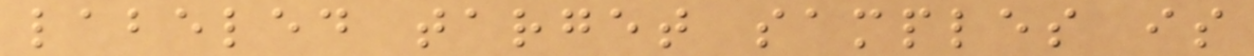labeled target samples is
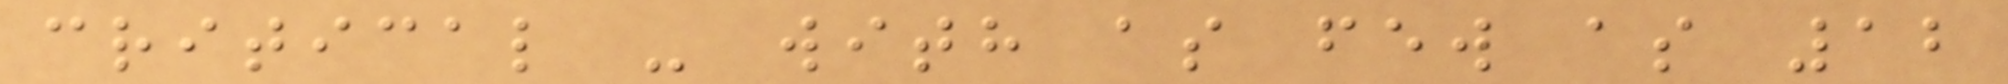critical - with as few as 12
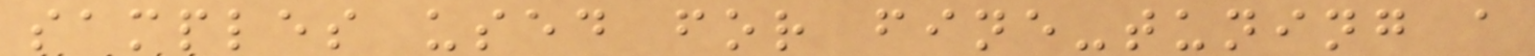samples used for fine-tuning a
